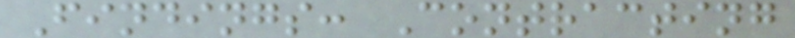Findings: Contracting
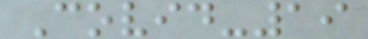Covid-19
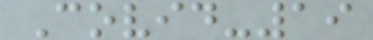Covid-19
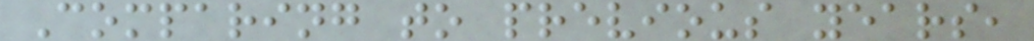Comparing to previous years,
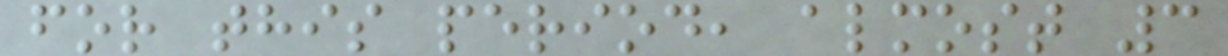for this period, almost 3
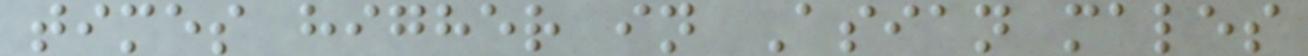times higher in Asian males
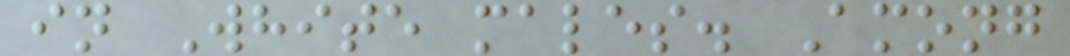in White males. Among
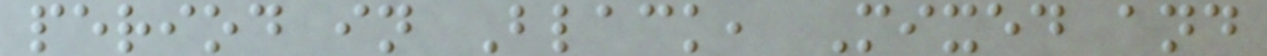period in Black, Mixed and
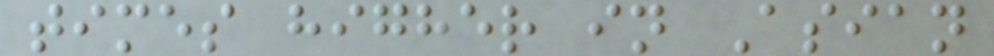times higher in Asian
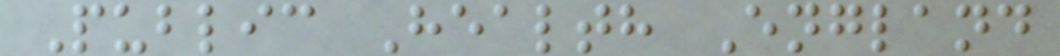Public Health England
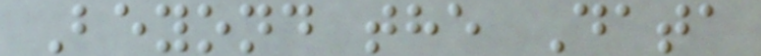Beyond the Data
